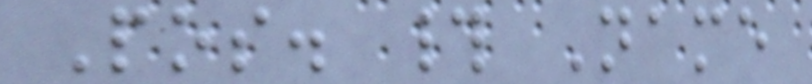Pos. # Name
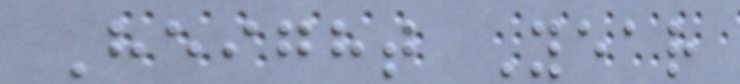Height Year
